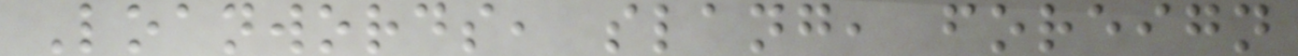Loanwords, slang, foreign
